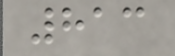813
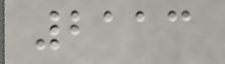2113
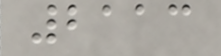2113
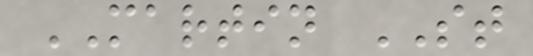MARTIN ST
